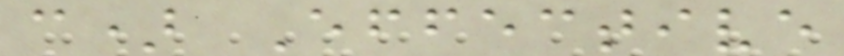c) Effective
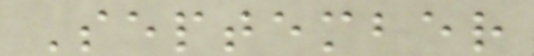September
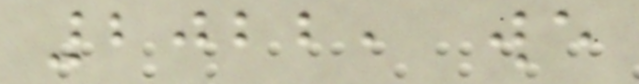2022, we
